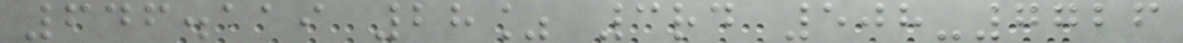646.119 28% 3rd 508-7726
